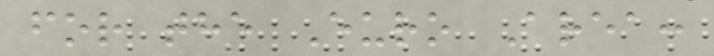for the Euro Area:
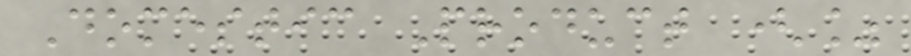Domestic Product (%
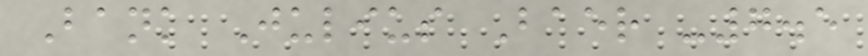Bank Julius Baer -7.5
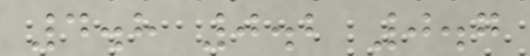4.8 0.2 0.7
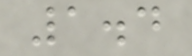1.4
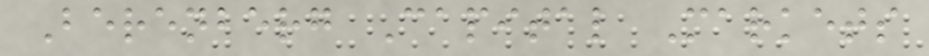Berenberg Capital Markets
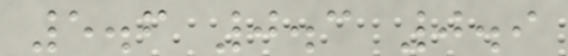5.6 0.3 0.9
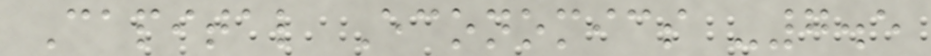Capital Economics -7.5
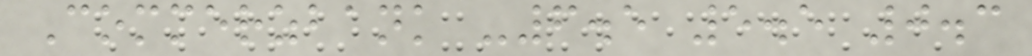Commerzbank -6.5 5.5 0.3
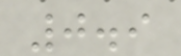0.9
